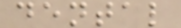dental
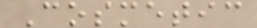Cosmetic
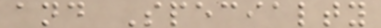and Specialty
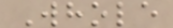Whole
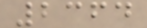2364
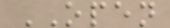OPEN
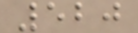520
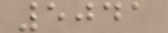5041
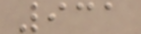931
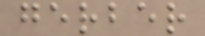gerber
